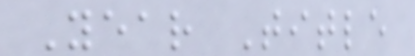Year Title
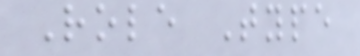Role Type
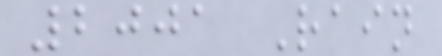2001 Rain
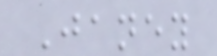Janey
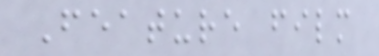Feature film
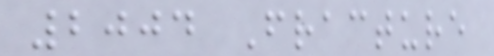2004 Fracture
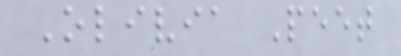Olivia Peet
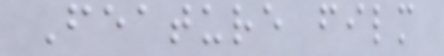Feature film
